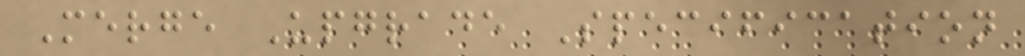Merge Upgrade Specification
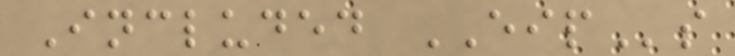Included EIPs
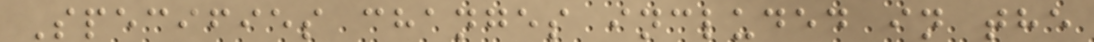Specifies changes included in the
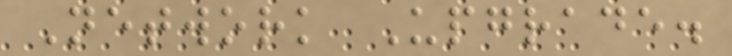Network Upgrade.
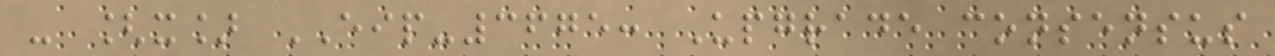- [x] EIP-3675: Upgrade consensus
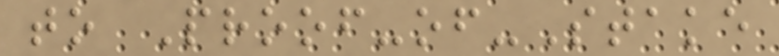to Proof-of-Stake
